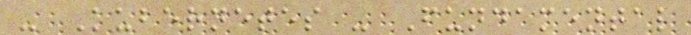- Kubernetes - Fundamental
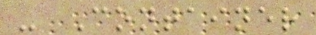- Container
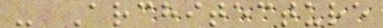- Architecture
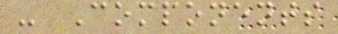- Components
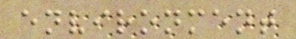environment
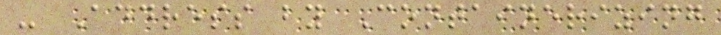- Address by Containerizing
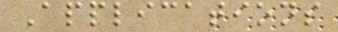Applications
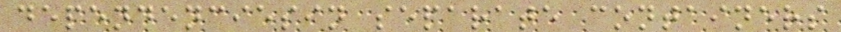dependenciesin separate containers
